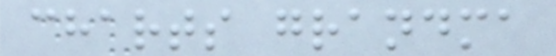charts grandma
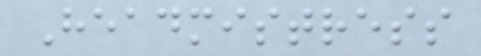Headmistress
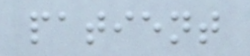patient
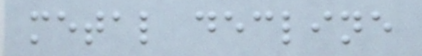metal decline
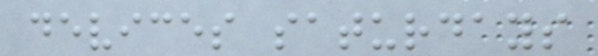devices saturdays
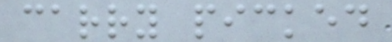carry picked
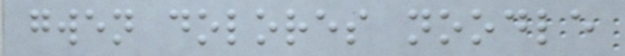gwen dolores noodle
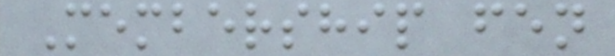Membership fen
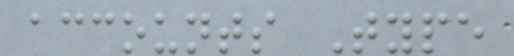accounts Type
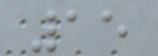15
